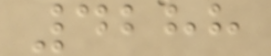4288
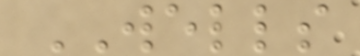WELLS
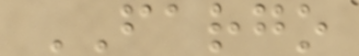FARGO
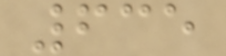635
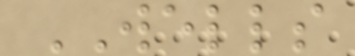WELLS
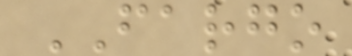FARGO
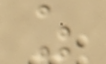z
